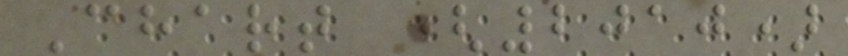Chart (2010)
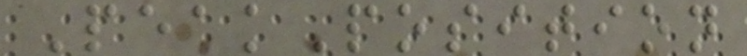PeakPosition
